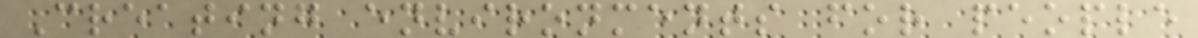Creating environments for people
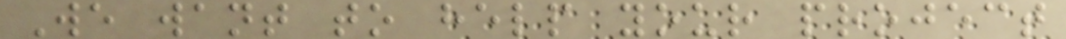We want to help your project
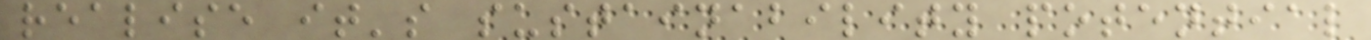realise it's sustainability potential
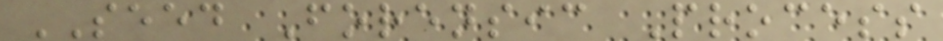SEED Forensic Process
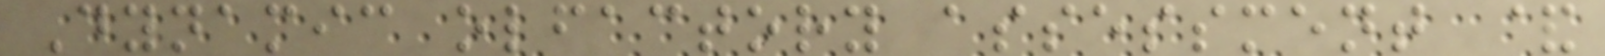Dynamic olfactory assessment &
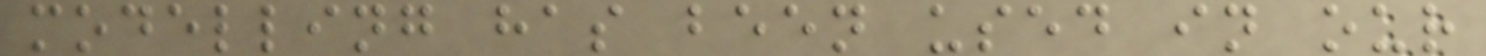modelling has been used in our
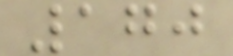170
